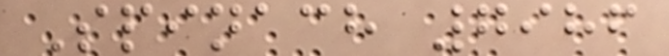Spinach 7986
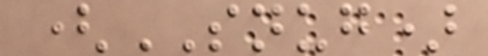(SNUG)
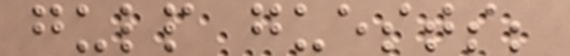gulp guests;
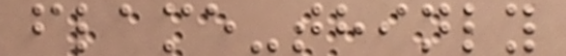flame-thinly
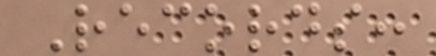Records:
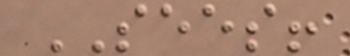SEES!
